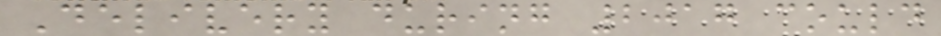Delivery during 2017 could
